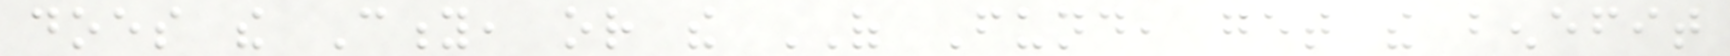does the City, or the OF Fund, get the benefit
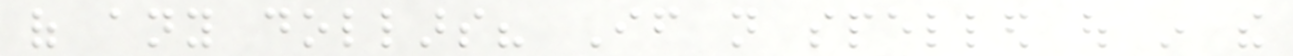of any dollars? If not spelled out in the
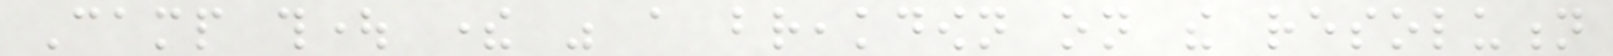Camp thought there was a breakdown on the resolution
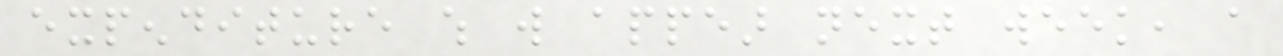expenditure which will appear next week, a
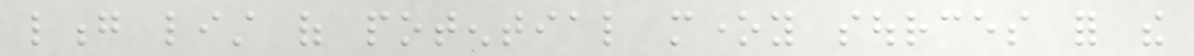long list of potential money sources for the
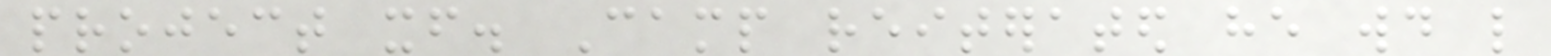project itself. Camp reiterated he would like
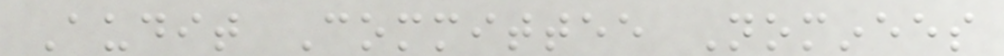Audit Committee Nominees
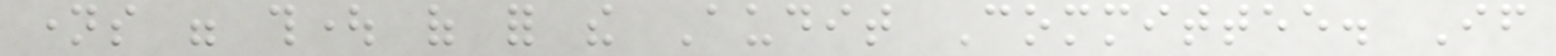names were thought of for the Audit Committee. If
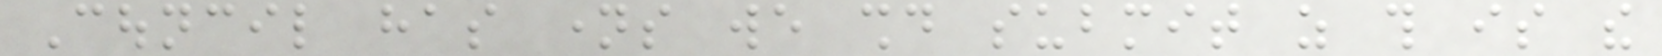Council has names we should submit as this is the
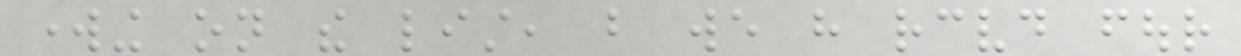working on the list, but we have received four
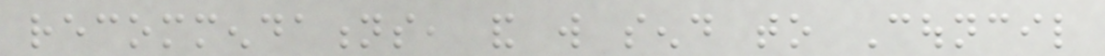recommendations, and will send to Council
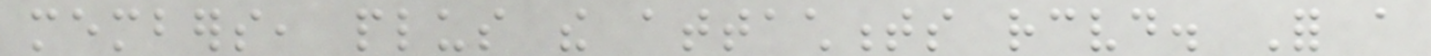members, plus the attachments received. For a
